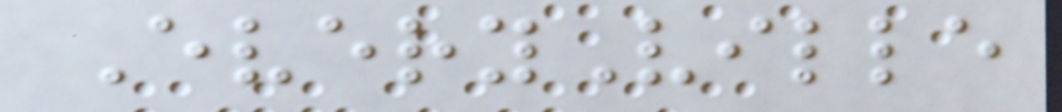EveryVille
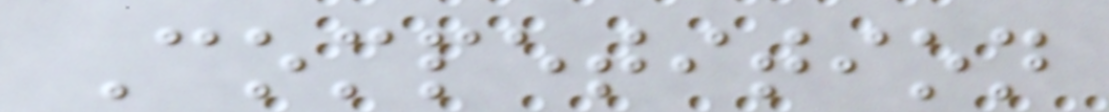Competition
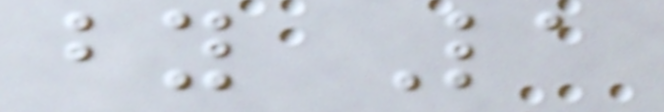by La
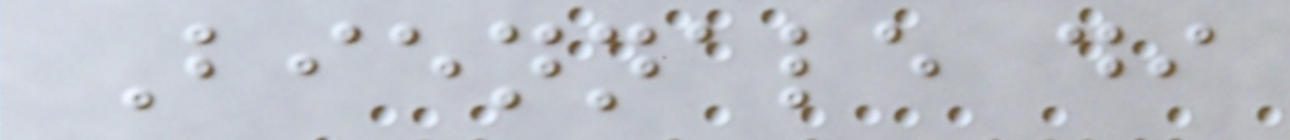Biennale di
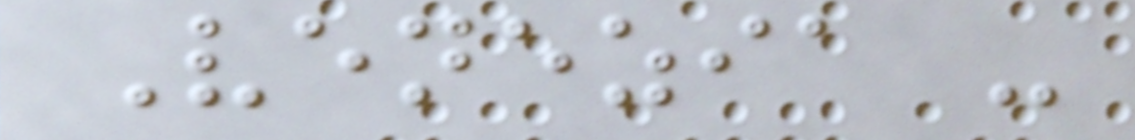Venezia -
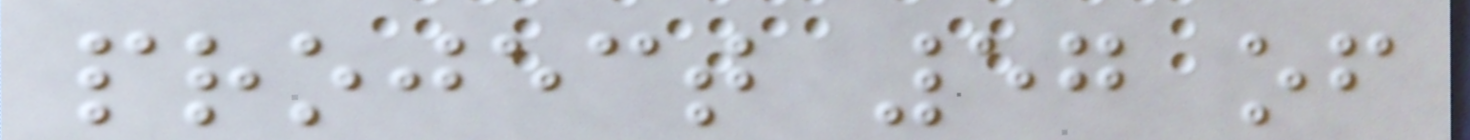project 57 of
